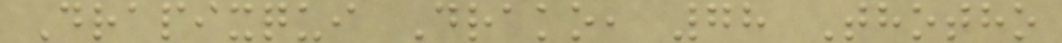Drapixqui Drako, 78 Thotho
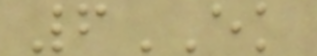6EK
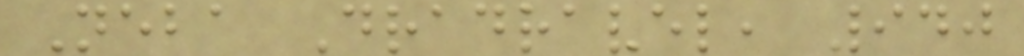Neba Dradravel, 940
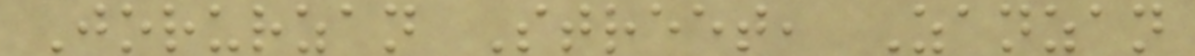Jorurzan Street, Zanzan
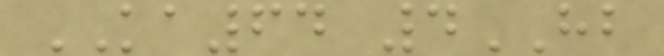KA64 4HB
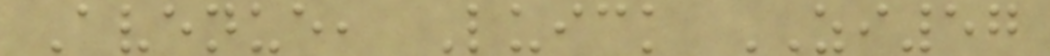Avenue, Luick ZI57
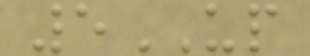5UP
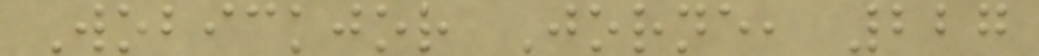Wobickjor Jorne, 227
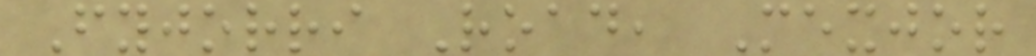Fyjorri Road, Mexjor
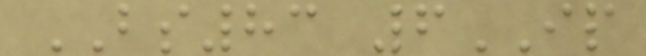BS83 6IP
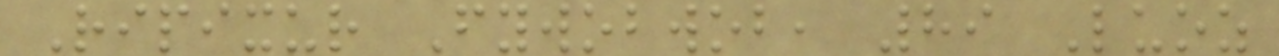Ripixur Fywobwob, 89 Luoz
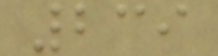239
